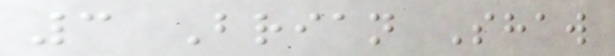3 Brian Shaw
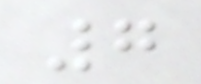7
